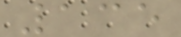135
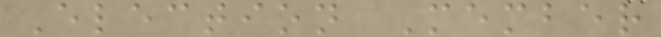Election Member
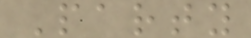Party
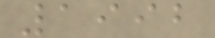1992
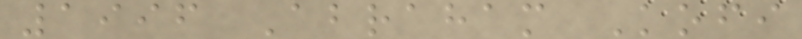1996 Abraham Kofi
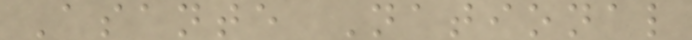Asante National
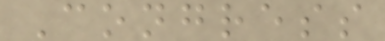Congress
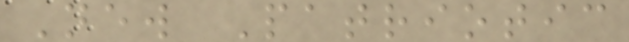New Patriotic
